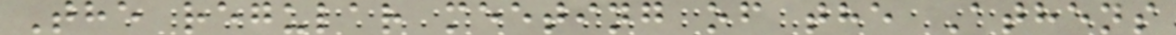The regular meeting of the Athens
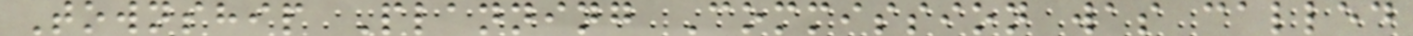Township Planning Commission was called
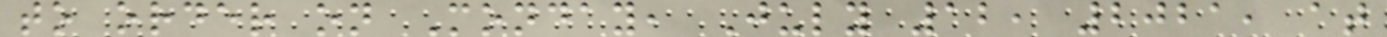to order on Monday, July 12, 2021, at
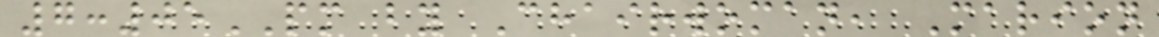7:05PM by Chairwoman, Marion
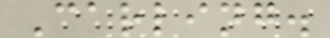Carling.
